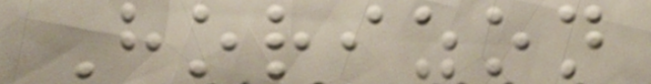Horizon
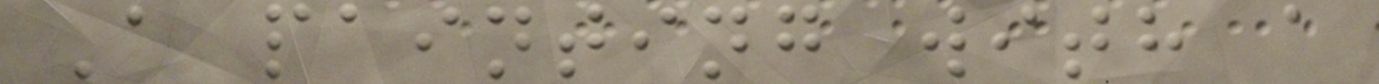A painting with a
